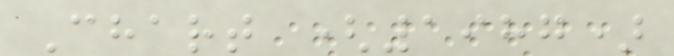Chart (1987)
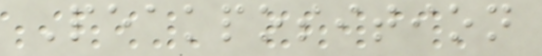Peakposition
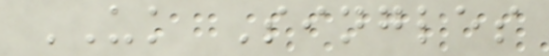UK Singles
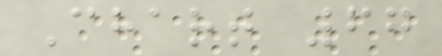Chart 67
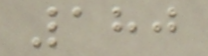180
